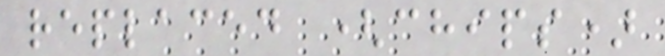replaced (chips)
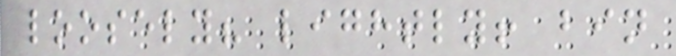loosely? lightly! bin
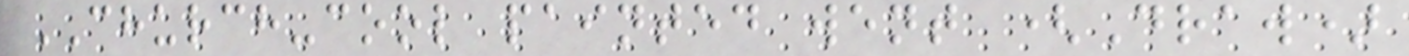CHURCH-cool painted went (Draw)
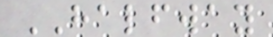HALFWAY
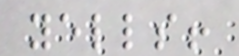yells!
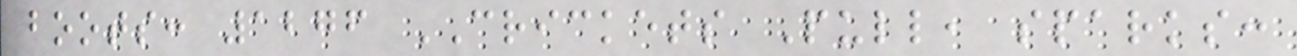boots: 1276 CRICKETS Pull, sparks:
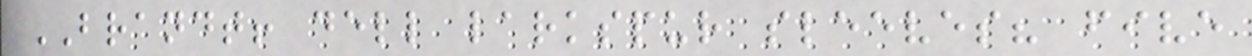BRANDT! dell larkspur sleeves? five
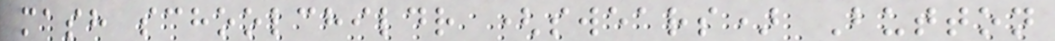mash schoolchildr (swears) Button
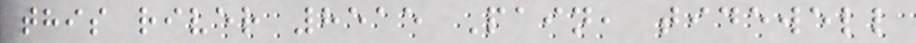this river 8515 Pain, tidewell
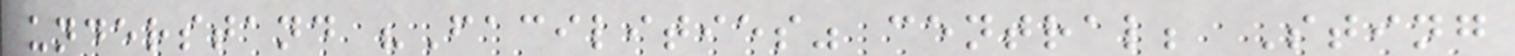understand "Facilities" central; Sting
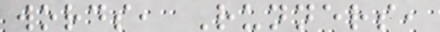words, Runners,
